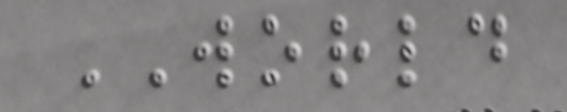WORLD
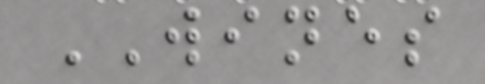WINES
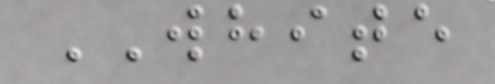WHITE
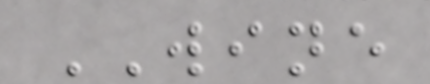WINE
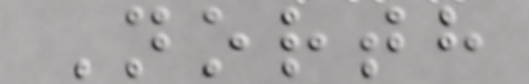North
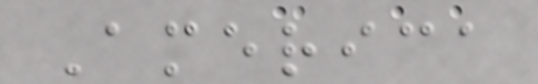America
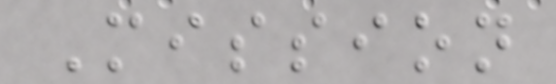Mission
